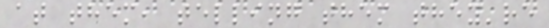at them, telling them they're
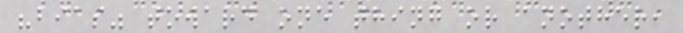"bias" toward one thing or another,
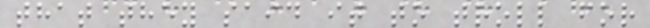that they said it to troll for
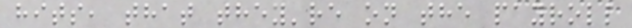hits, that they're on the payroll
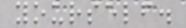yourself.
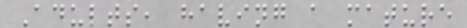Adults, having a mature
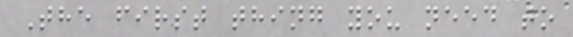The first thing you need to
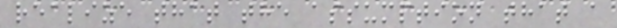realize that the assumption that a
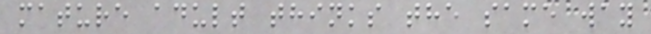mature adult thinks the same way
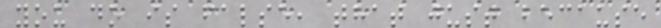you do is false, that just because
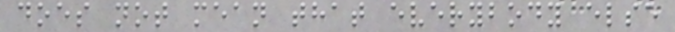does not mean that everybody else
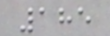185
